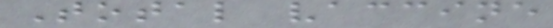Total vaccine
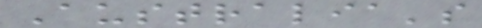Australia's
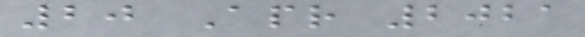20 Apr 2021
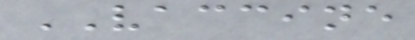VACCINE
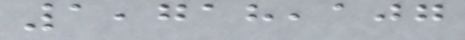1,718,107
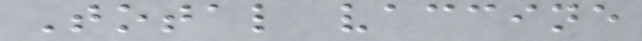Total vaccine
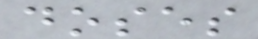doses
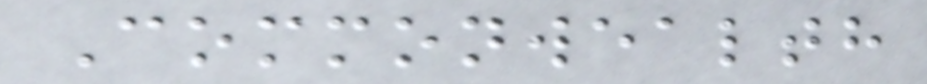Commonwealth
